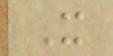X
